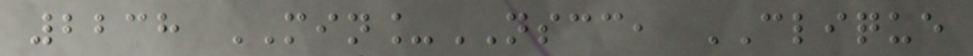2238 MIN_NSCC, CLIQUE
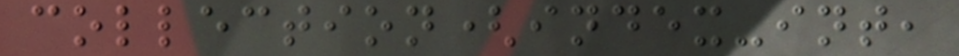collection(index-int,
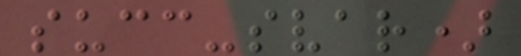succ-svar)
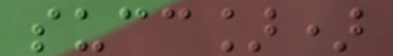succ])
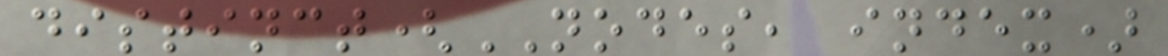distinct(NODES, index)
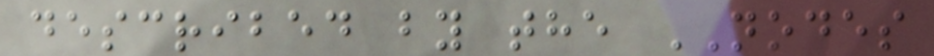described by the NODES
